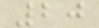20
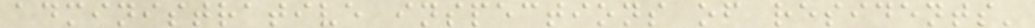administrative inspections of residents'
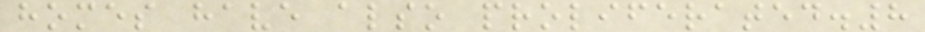homes have also proliferated.8
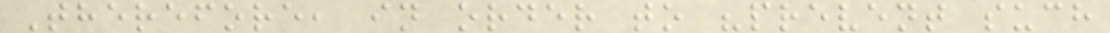Therefore, in order to "prevent such
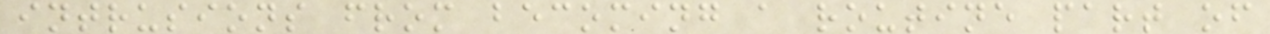intrusions from becoming a routine part of
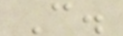C.
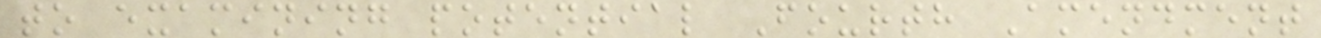to examining potential Fourth Amendment
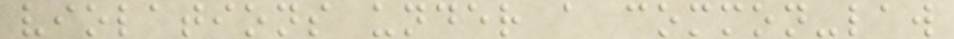violations under a common-law
